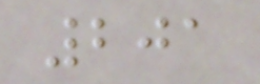201
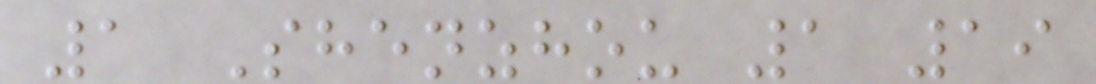1 Shenzhou 1 19
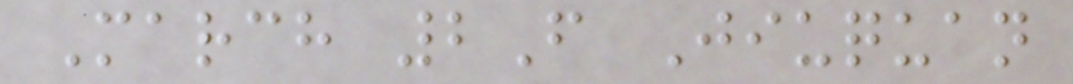March 2F Jiuquan
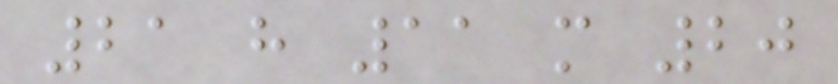21 h 11 m 20
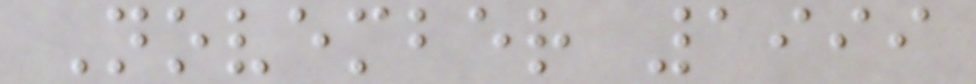November 1999
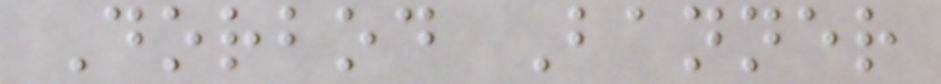Dorbod Banner
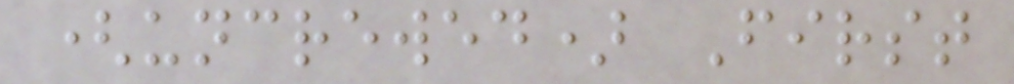(uncrewed) First
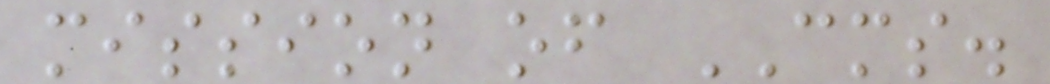mission of CMS.
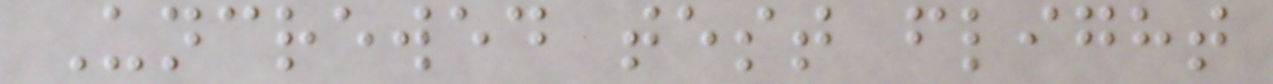Uncrewed test flight
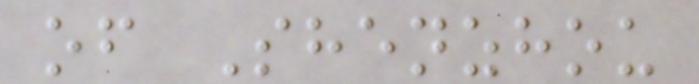of Shenzhou
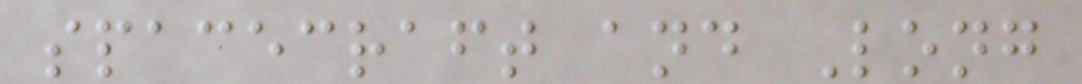spacecraft and Long
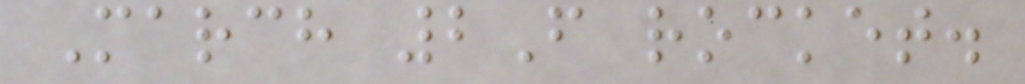March 2F rocket.
